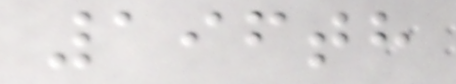196th
